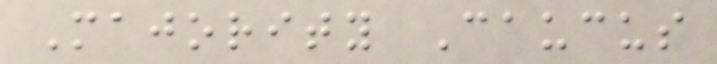Majority Caucus
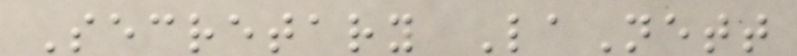Secretary LaNett
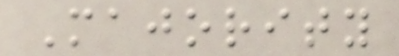Majority
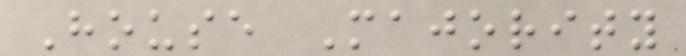House Majority
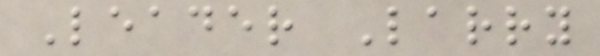Leader Larry
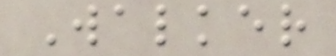Walker
